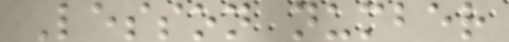Lesson number
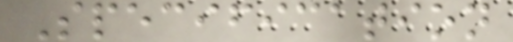Specification
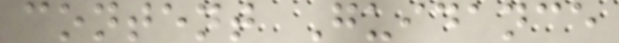content Guidance
